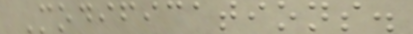Modifications.
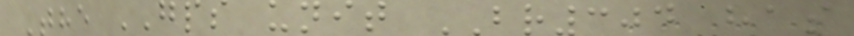The GPS unit BR304 has
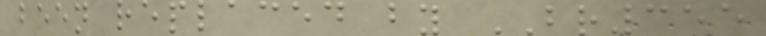been replaced by BR355
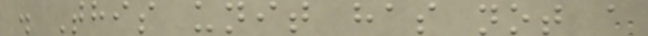. This unit has not a
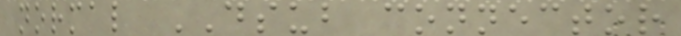normal DSUB connector
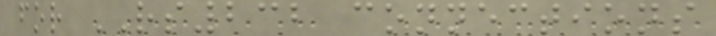for RS232 connections
